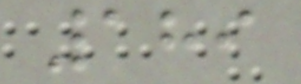189
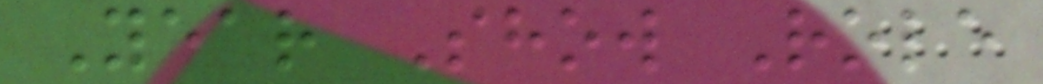Year Show Role
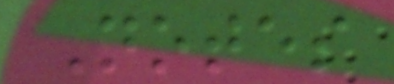Notes
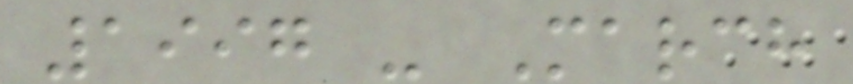1997 - March
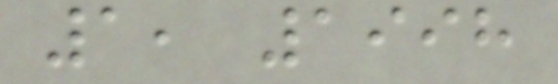1, 1998
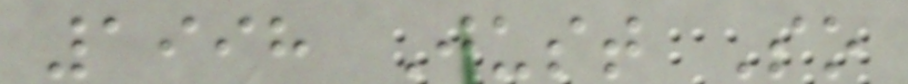1998 Just So
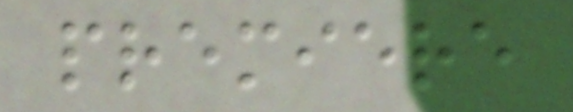premiere
